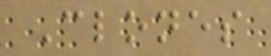Clones
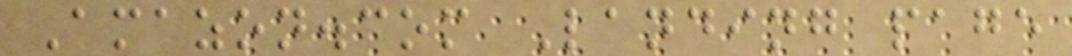Amazon.com Landing page
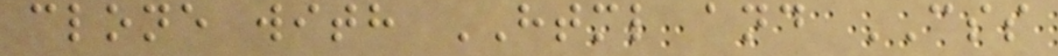clone with HTML and CSS
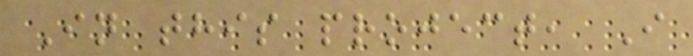In this project, I
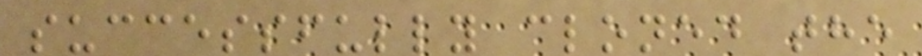successfully cloned the
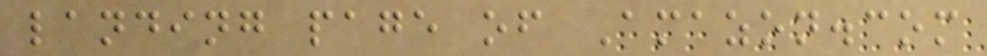landing page of Amazon.com
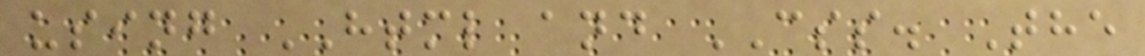using HTML and CSS. The
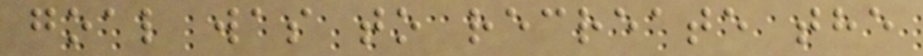goal was to recreate the
